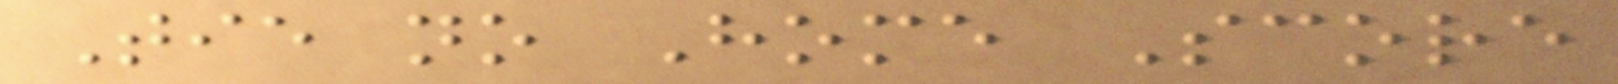Tie no Home Score
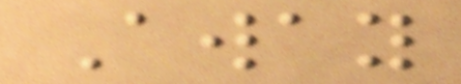Away
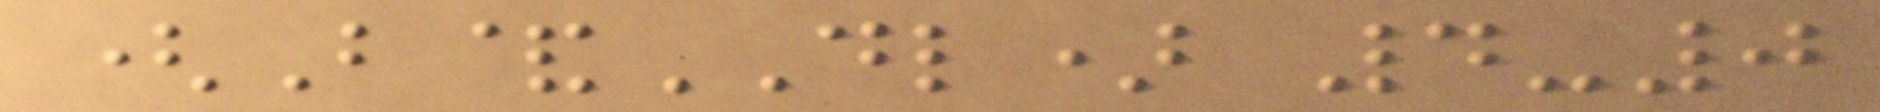(B&DL) 4-0
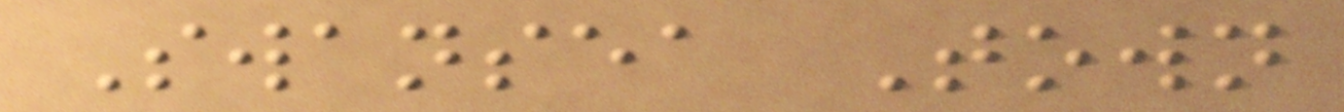Swansea Town
